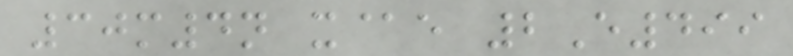30m4n x@e 2E499
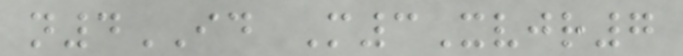n4ID M3Xvjr7
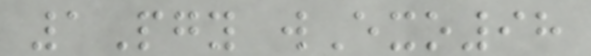1Pgy wExo98
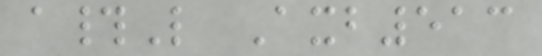a#L Axb513
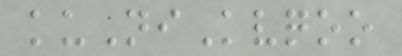kuNiKvqoo
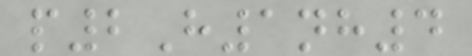p2H1nh4
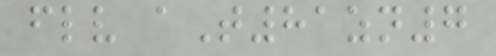flv aT81zn7
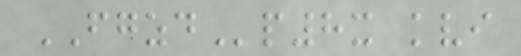FGZDp8x kvi
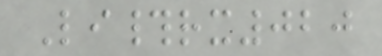Li#rx020
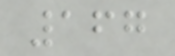167
